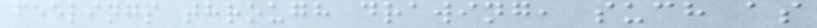feelings through drawing, such as
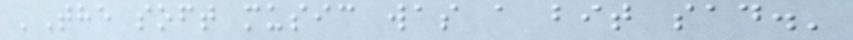'The soft music was a bit sad.'
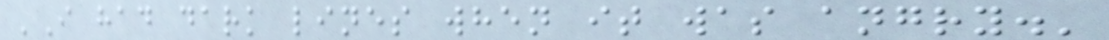'I had dark lines when it was angry.'
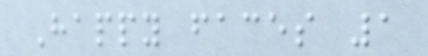Happy faces 1
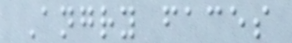Angry faces
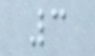3
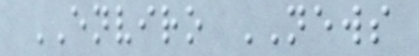ENVIRO NEWS
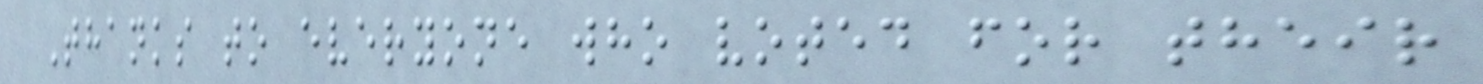Thanks to everyone who voted for their
